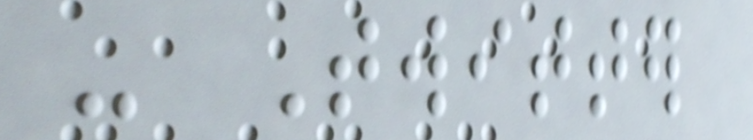- Twitter
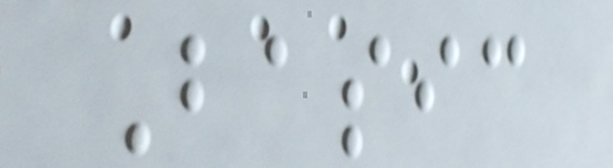Basic
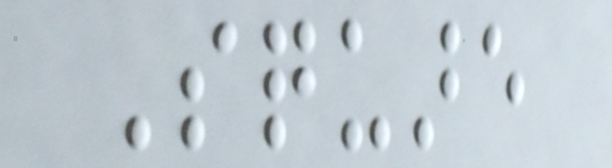Square
